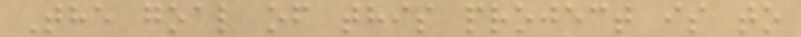The goal of this project is to
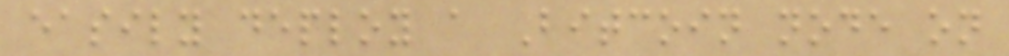easily deploy a Bitcoin node on
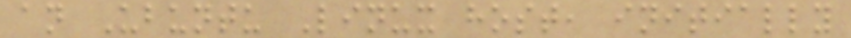an Ubuntu Linux host, initially
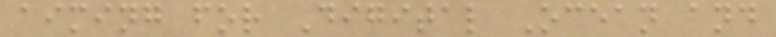aiming for Digital Ocean and
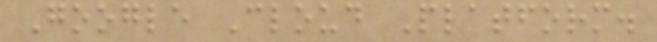Google Cloud Platform.
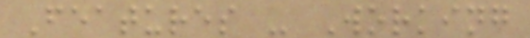Features - Working
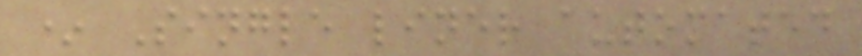* Single liner automated
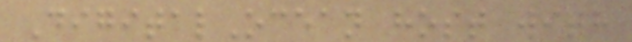DigitalOcean host with
